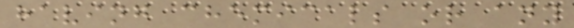having chemicals or any
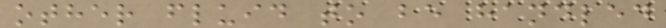other fluid to be handled
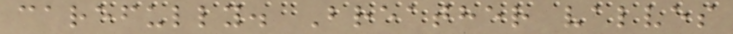carefully. Breather valves
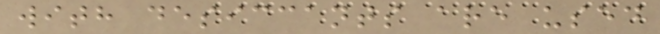with desiccants are used
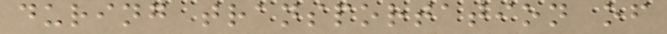during transportation of
